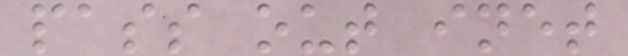pass out inet
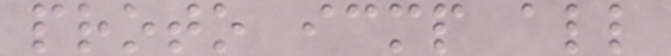proto icmp all
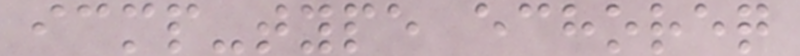icmp-type echoreq
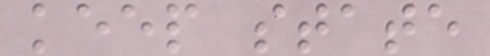keep state
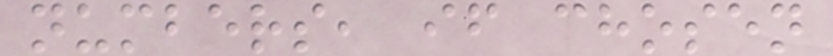numbers, if chosen
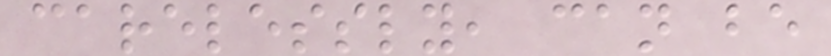carelessly, can be
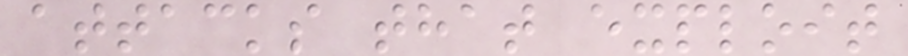attacks that exploit
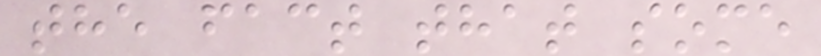the fact that some
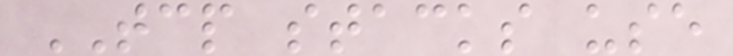TCP stacks use
